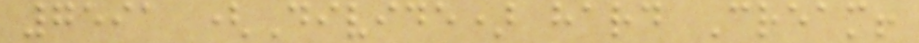7591 (Divide) hard Cream!
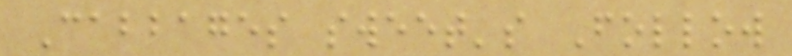Cabbages sweet's Follow
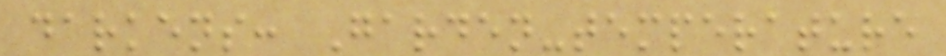darkens: Garden-temperature
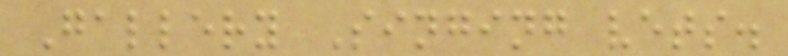Gallery Singing vets.
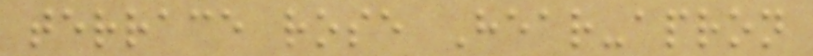terrace rose Hear-apron
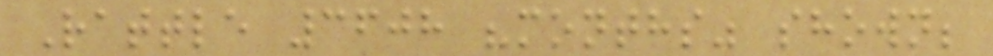Rattle 3608 "months" shown;
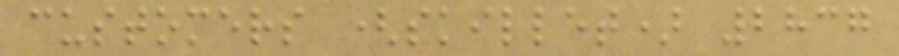customers (skillet) 2837
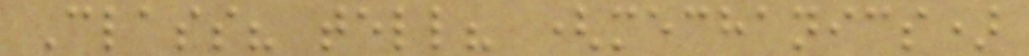Class? tell? (mechanics)
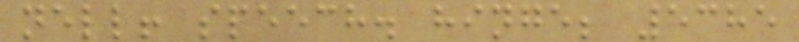nell! speech. hinge; 5385
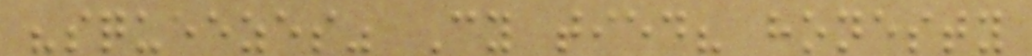"squeezes" Cy tied? honesty
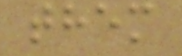them
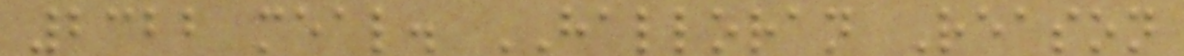2322 meal. HALLORAN Reason
